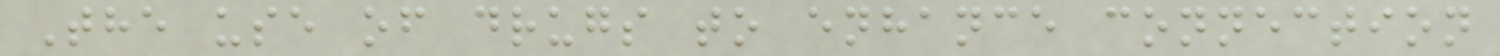The use of drugs to enhance connection
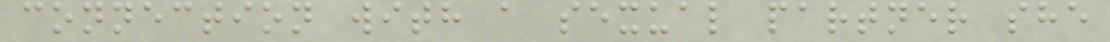connection with a sexual partner she
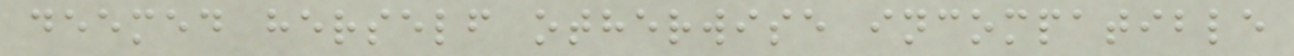deemed herself otherwise incompatible
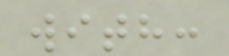with:
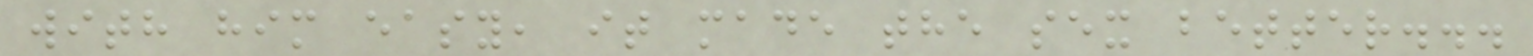with him easy, it made the sex better...
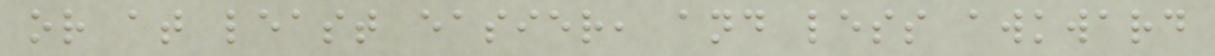or at least easier, and less awkward
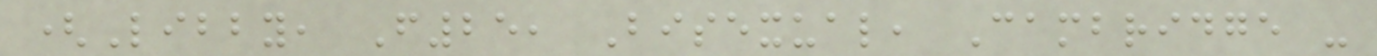(Libby, F25, Bisexual, Cambridge -
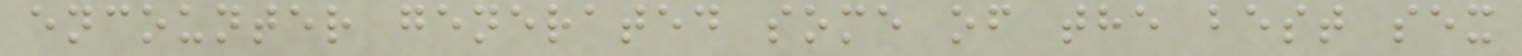encounter generated some of the best sex
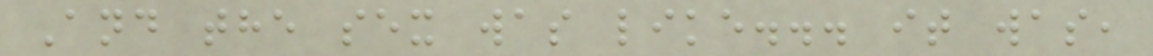And the sex was like... it was,
